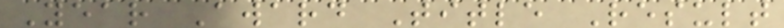Year Award Title Result
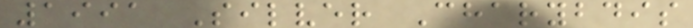1991 Silver Charybdis
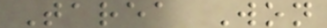Tarea Won
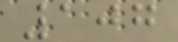107
